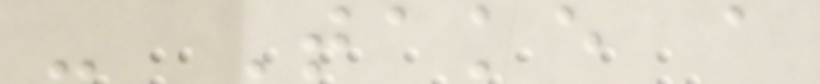- Take a
